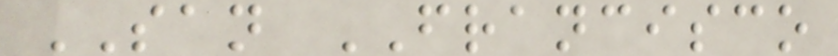SAN FRANCISCO
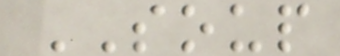SOUP
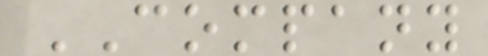COMPANY
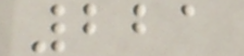221
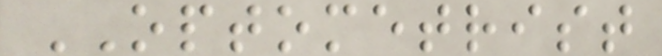OPTOMETRIST
